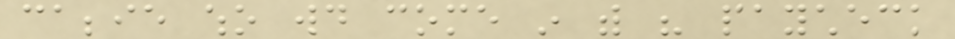cabbie who would come in with his paycheck
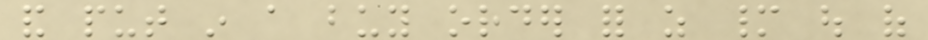and put in a buy order for as many out of
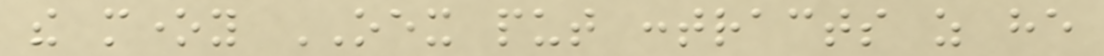the money OEX put contracts as he
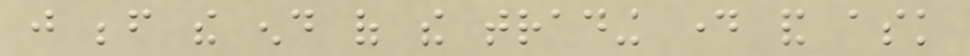just before the end of the trading day and ask
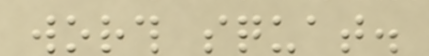worth squat.
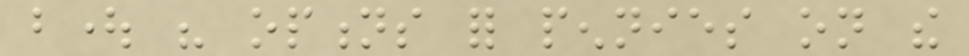bought his options for pennies on the
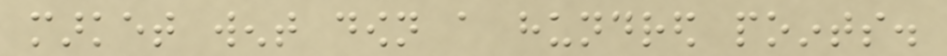market went down a hundred points.
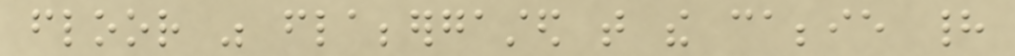floor was flabbergasted that the cabbie had
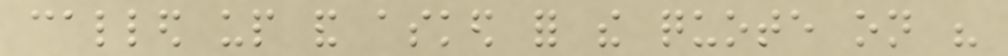called up and asked for the quote on his
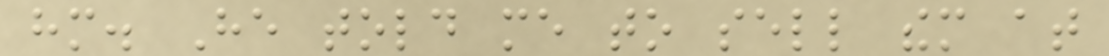him. He told me to sell them at
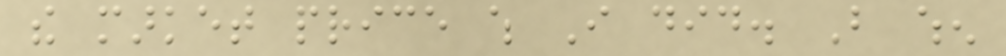the market price which I did. But when
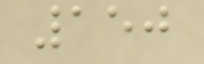150
